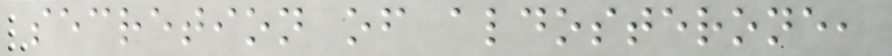secretion of aldosterone,
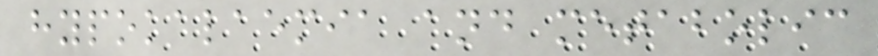hypokalaemia and metabolic
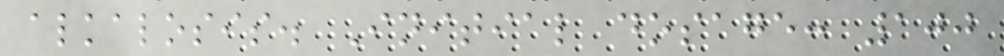alkalosis. Initial dosage: 100
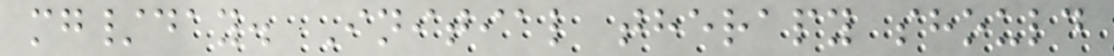mg/day. Initial therapy should
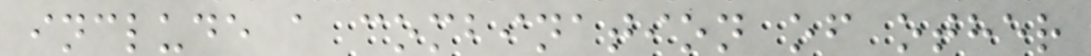include a combination of other
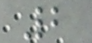2
